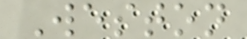Weston
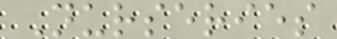Nurseries
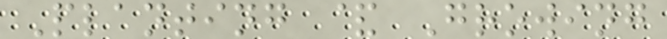Planting & Growing
